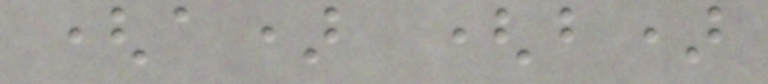(a) (b)
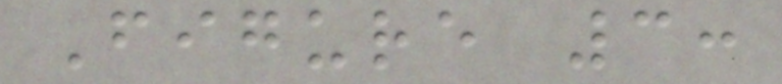Figure 3:
